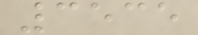3535
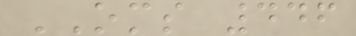OMS 446
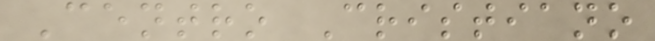Centro Cristiano
